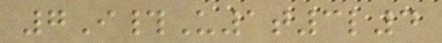7I#U1t3l4
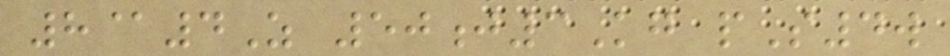8@4Z 50j3Kg pS4w
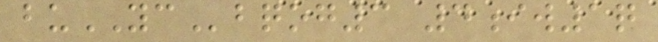buYCbqog3 4iw1q
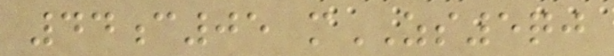44c05 mZS5qj
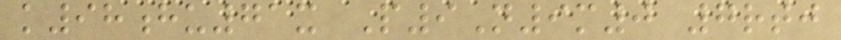k98hu71x P9N9m0 7rtj
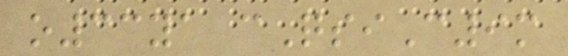o33ya cQsiC9m
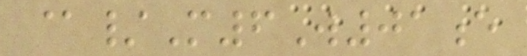@/M6W01e
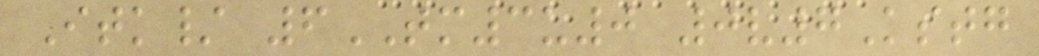Itk/ 6TM3u0 0v7Kstg
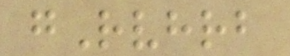gRvhrb
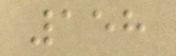158
